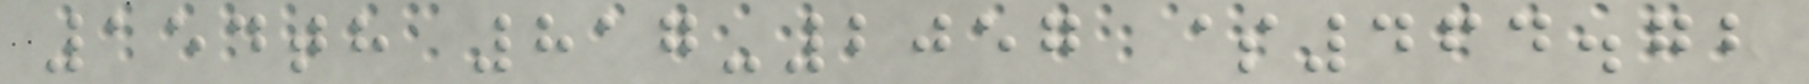154th 817-2057 $464.72
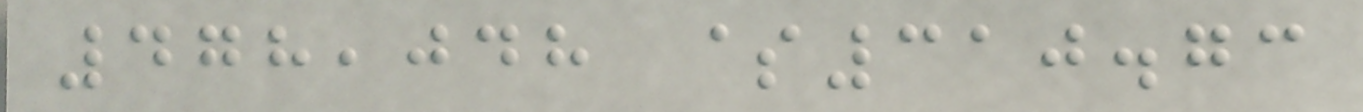478,048 $310.73
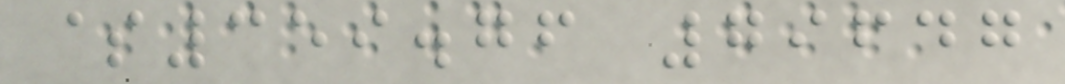$359.76 79647
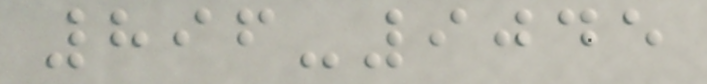896-9045
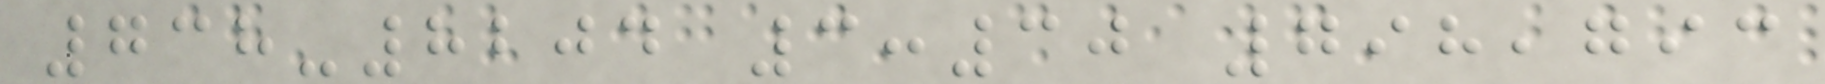738-8204 3:30 798,793
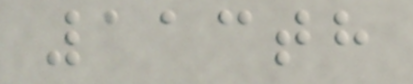113th
